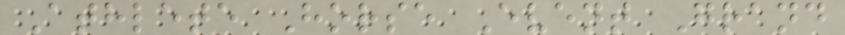Athlete Horse Event Grand
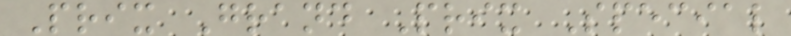Prix Grand Prix Special
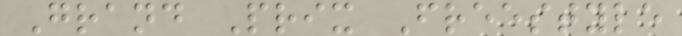Grand Prix Freestyle
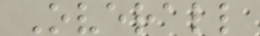Overall
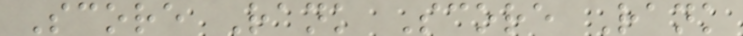Score Rank Score Rank
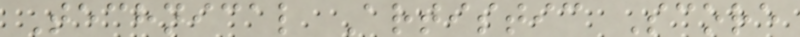Technical Artistic Score
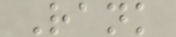Rank
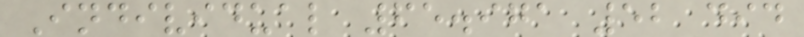Individual 65.971 52 did
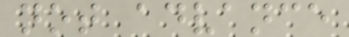not advance
